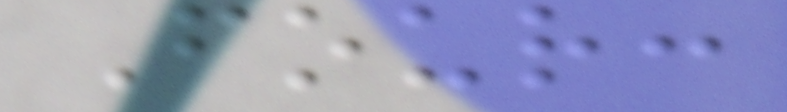Four:
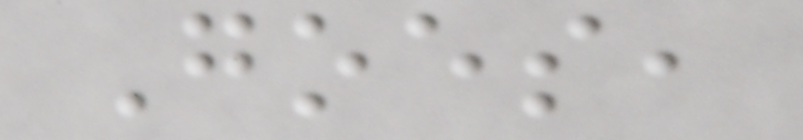Goes,
